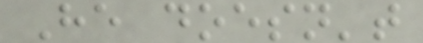He doesn't
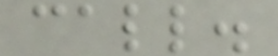call.
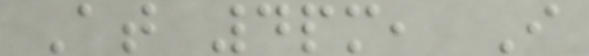At 4pm, I
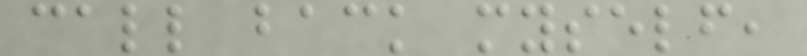call back myself,
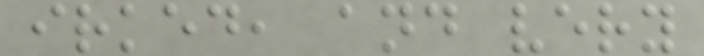irked, and very
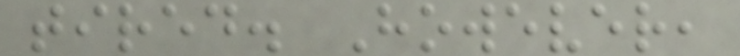tired. However,
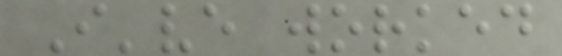I've worked
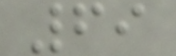69
